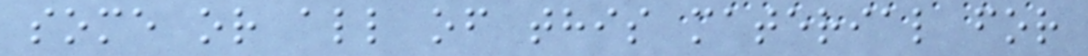some or all of this material for
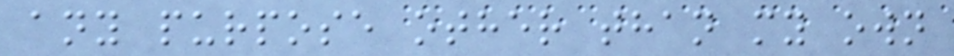any purpose other than my own
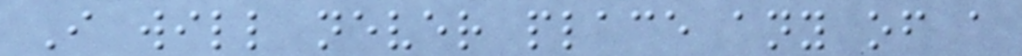I will never place any of a
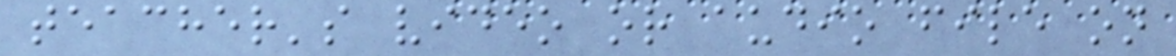teacher's video or audio file on
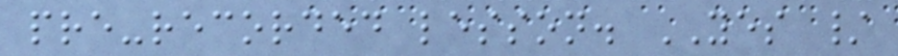pre-recorded lesson. YES /
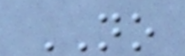NO
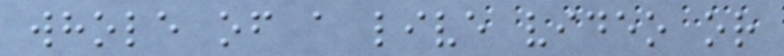whole of a live video or
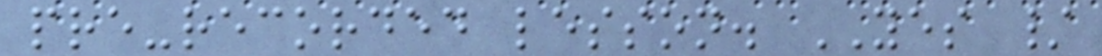pre-recorded lesson. YES /
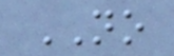NO
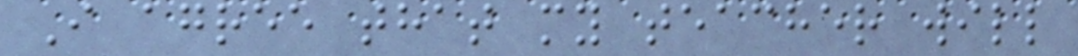I agree that my teacher will
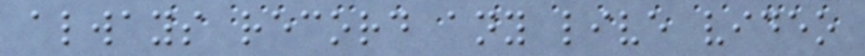always record any live video
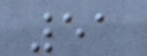51
